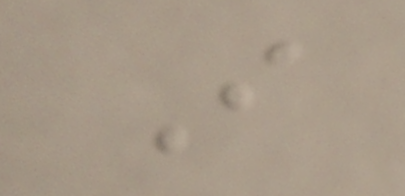I
